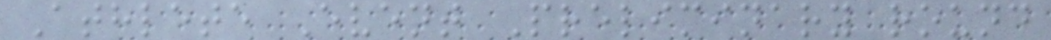Athlete Event Preliminary round
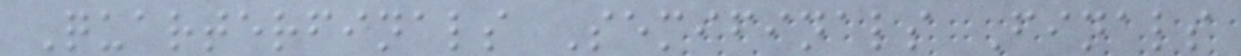Quarterfinals Semifinals Finals
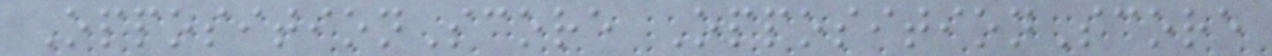OppositionScore OppositionScore
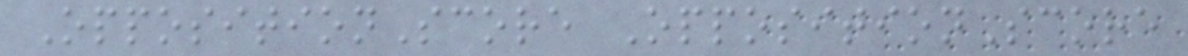OppositionScore OppositionScore
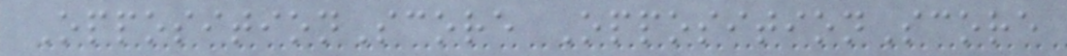OppositionScore OppositionScore
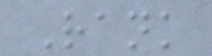Rank
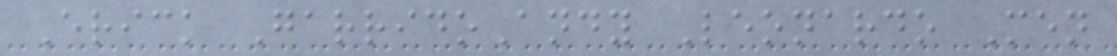Erick GarridoAndy Leonardo Men
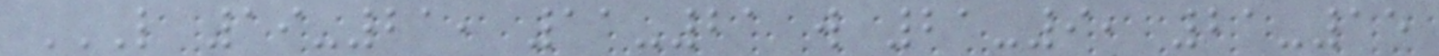L 19-21, 11-21 W 21-9, 21-15
